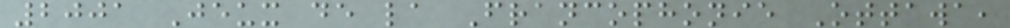2001 Jeux de la Francophonie Ottawa,
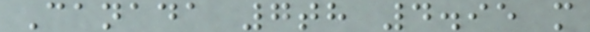Canada 7th 4.95 m
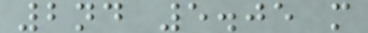2nd 5.05 m
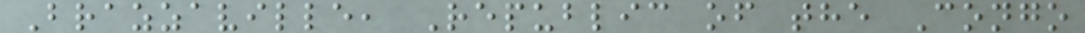Brazzaville, Republic of the Congo
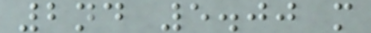2nd 5.00 m
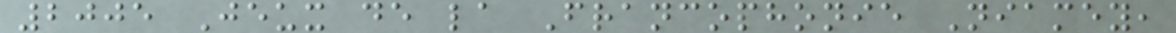2005 Jeux de la Francophonie Niamey,
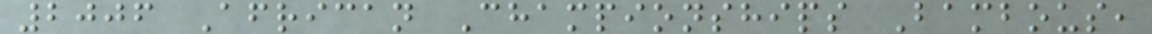2006 African Championships Bambous,
